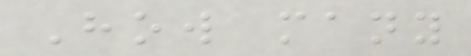How many
